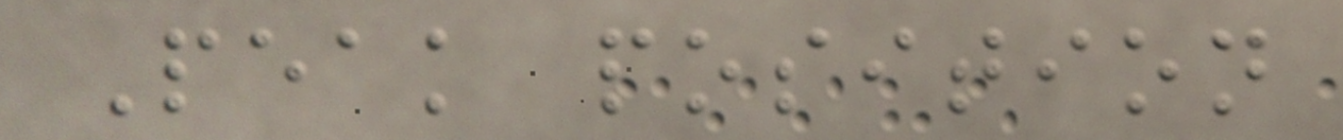Peak position
